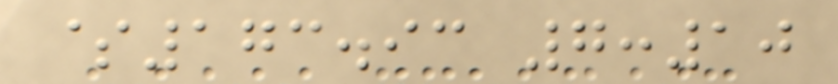$173.93 7:10
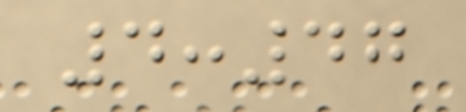4:47
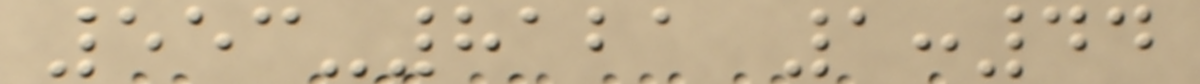553-8121 1:44
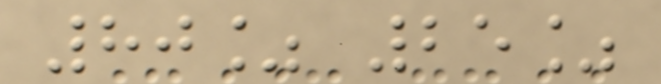80% 25%
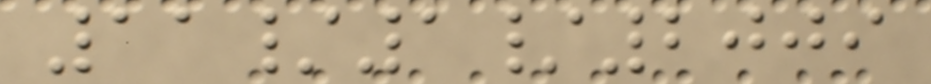11/1/2009
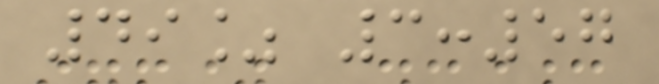49% 3:57
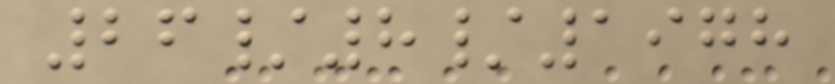26/8/1978
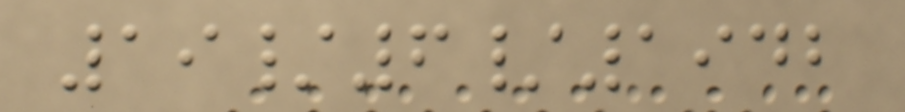19/6/1942
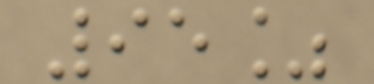95%
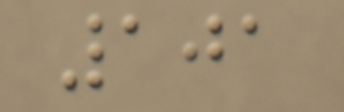101
